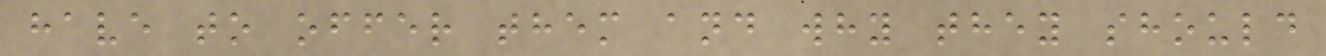have to offer them and why they should
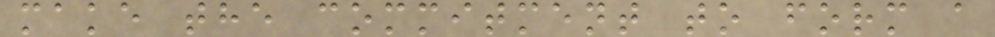make the commitment to form a
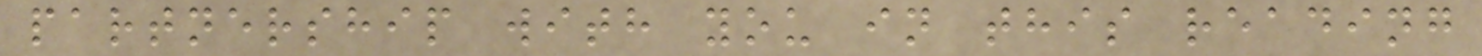partnership with you in this reading
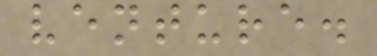venture.
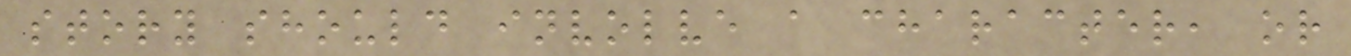story should involve a character, or
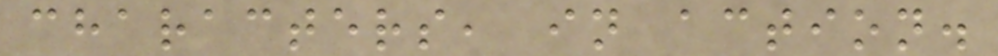characters, in action.
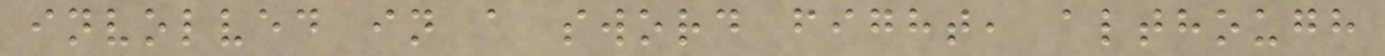involved in a sword fight, although
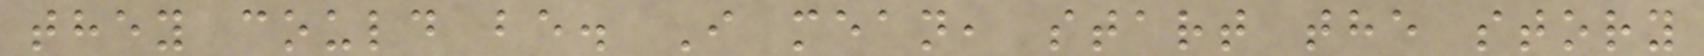they could be. I mean, start the story
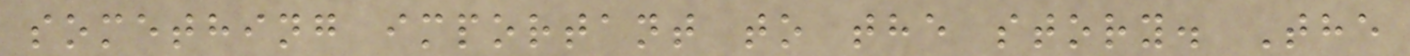something important to the story. The
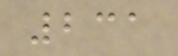231
